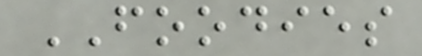FOODIES
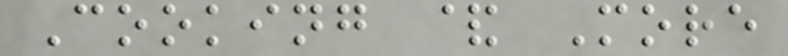Cooking & More
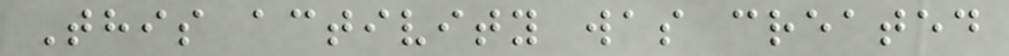This activity was created
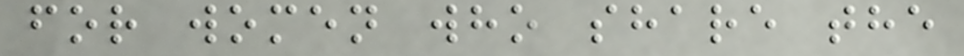for women who share the
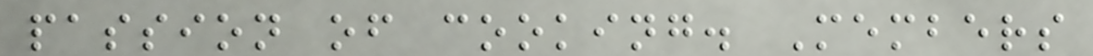passion of cooking. Members
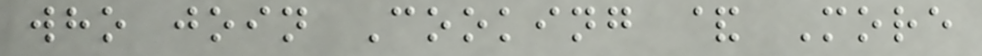who join Cooking & More
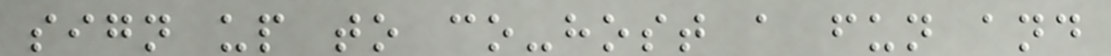sign up to co-host a fun and
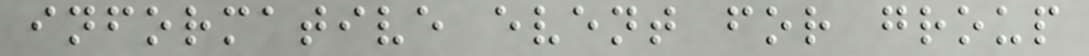informative event for group
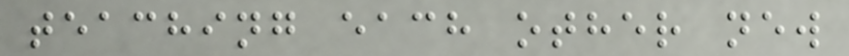teaching each other new
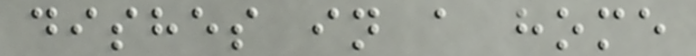dishes in a home
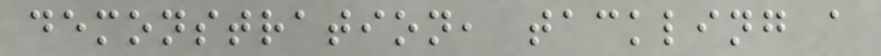demonstration, tackling a
